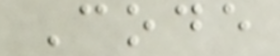Code
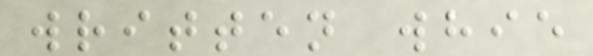written whie
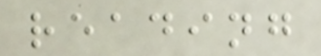reading
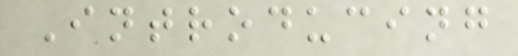Introducing
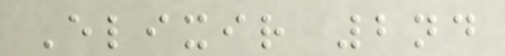Elixir 2nd
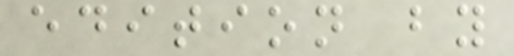edition by
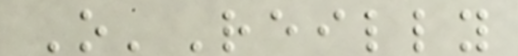O'Reilly
